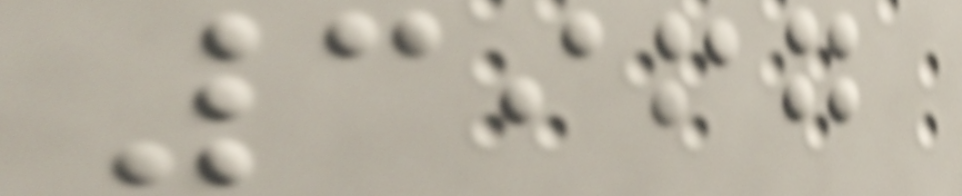3967
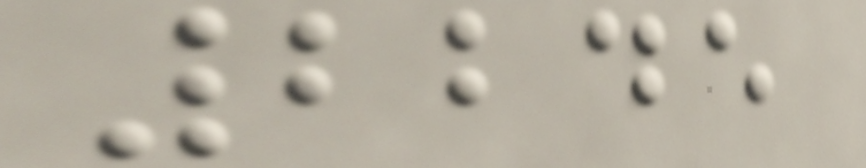2245
